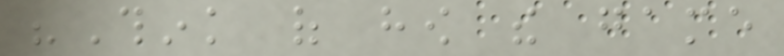"Think of how the game
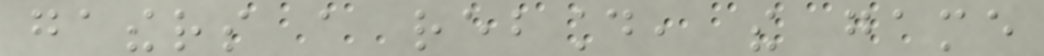gathers a rebound, the game
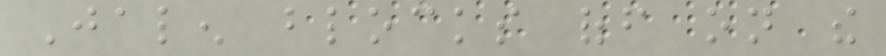Jalen blocks off on the
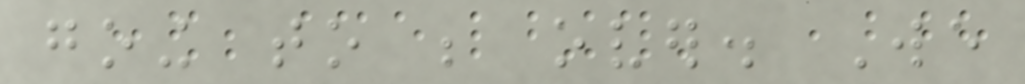going to be over. We
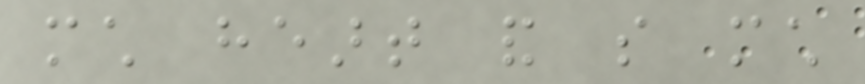much heart and so much
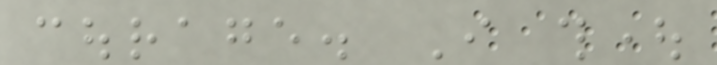courage. I thought
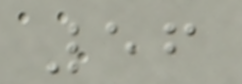56
